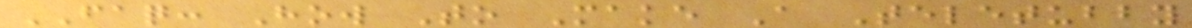FAQ: How To Make A Teletubby
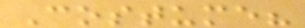Costume?
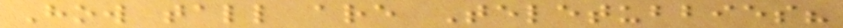How tall are Teletubbies?
